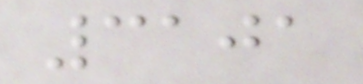3101
